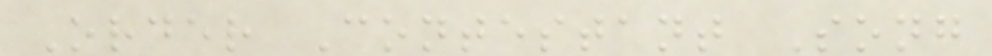Order Contestant Song
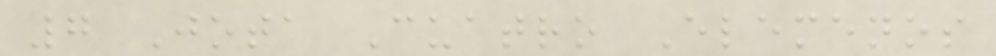7 Jota Cuatro Elemenos
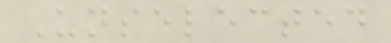Unselected
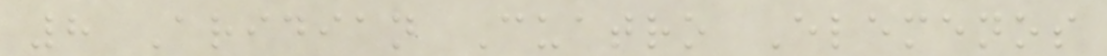8 Aridian Cuatro Elemenos
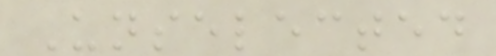Unselected
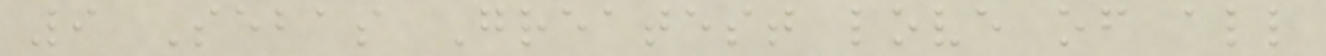9 Sebas Greatest love of all
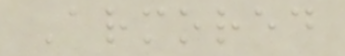Armored
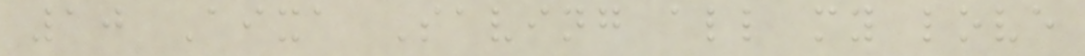10 Aixa Saving all my love
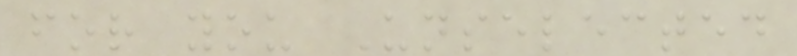for you Unselected
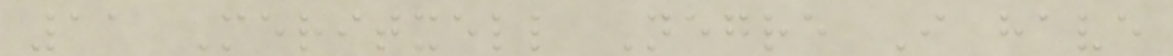11 Meritxell Negre I have
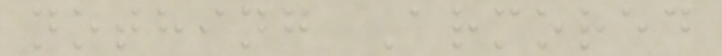nothing Armored
